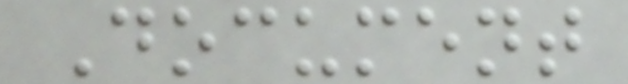Document
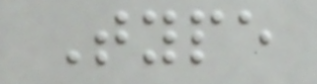Type
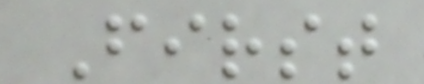First
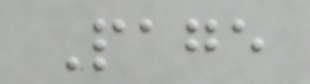Page
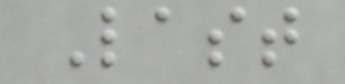Last
